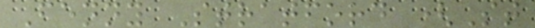Fenny Stratford (St
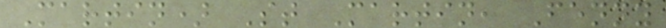Martin) St Martin, Fenny
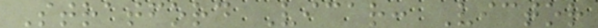Stratford Vicar: Victor
